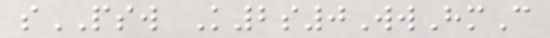sPSW K2s0WwHmC
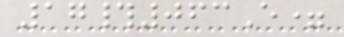17#063E=
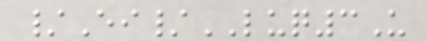/Ei/LUQ3U
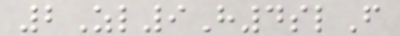2Zl9H4slF
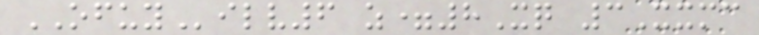OFUYilv6 z=8Xq 3Xxmc
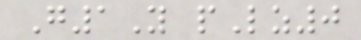G1Y pLz0
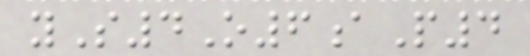yS4O6aP4
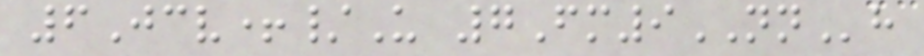6Jcv+/U 7Fm9NNh
